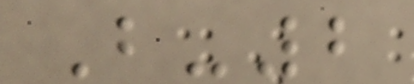B-2
